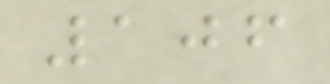106
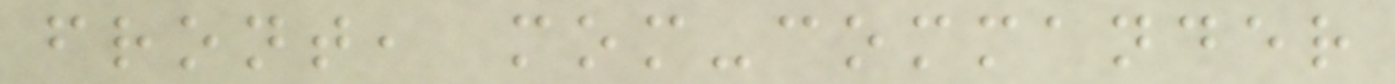front, mom-commander
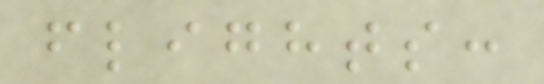flights:
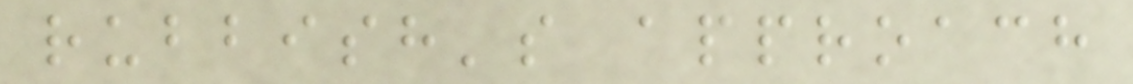rubbish's approach
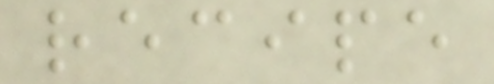recipe
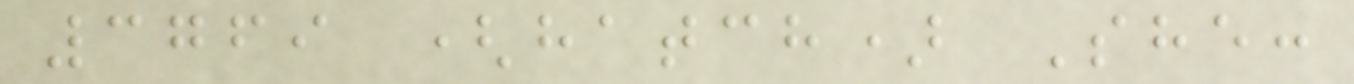3769 (hatch) She:
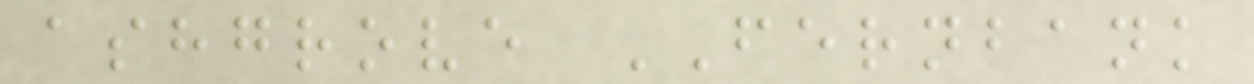ashgrove FERNBANK
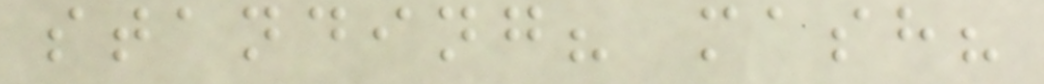standing? mash?
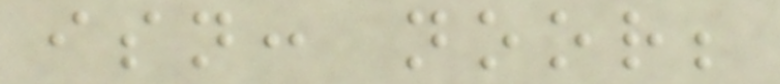isn: noor;
